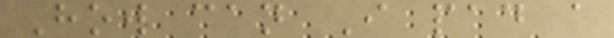How can I pad a
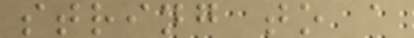string to a
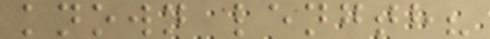known length?
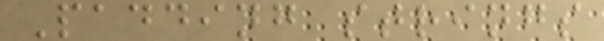Padding strings
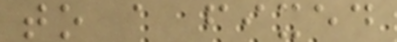to a fixed
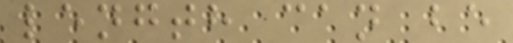length can be
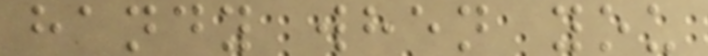handy when you
